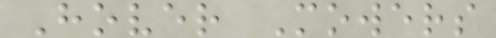Hover Mowers
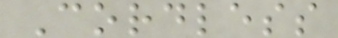Cordless
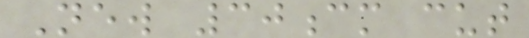New 30cm cut
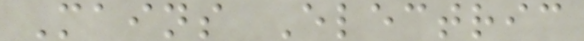Mains Electric
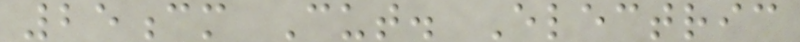25cm Cut. Electric
